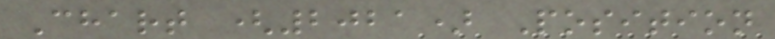Chart (2021) Position
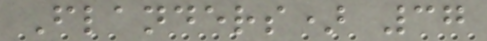Flanders) 37
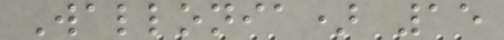Wallonia) 15
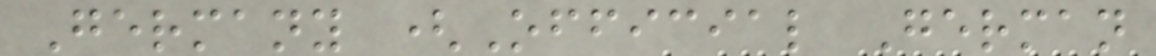Germany (Official German
